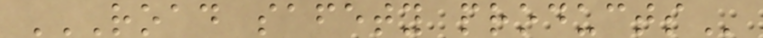ROAD SAFETY PRODUCTS
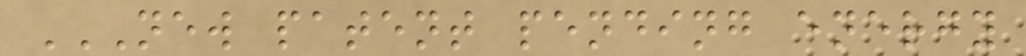NEW PATENT PENDING ENERGY
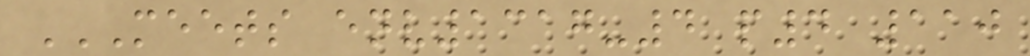MEETS ENV1317-4 P4 110
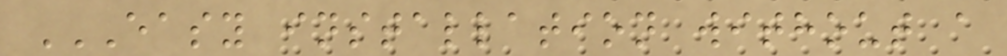EASY INSTALLATION WITHOUT A
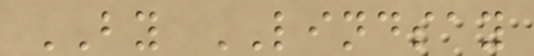BY LINDSAY
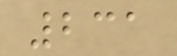231
